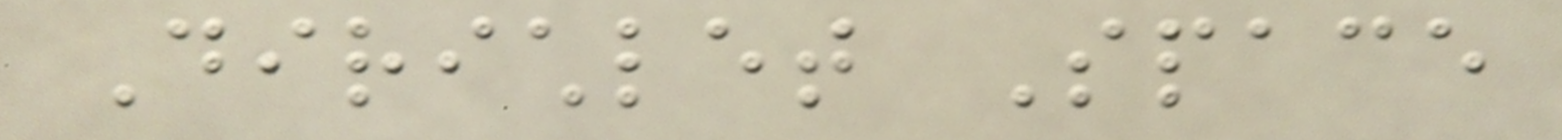Dirichlet Space
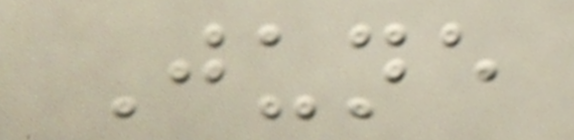June
